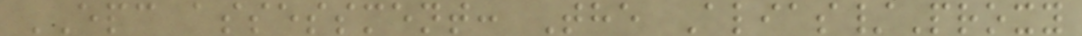EPC assessment: The Alias/Proxy
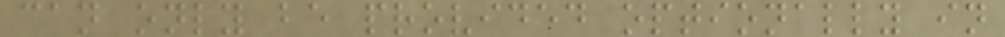can only be provided optionally in
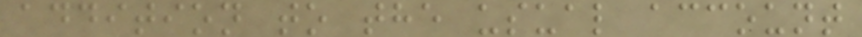addition to the usual account
